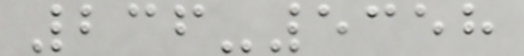236-5358
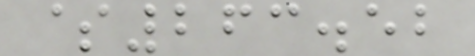$263.52
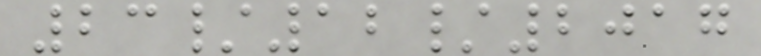23/12/2017
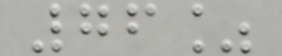76%
